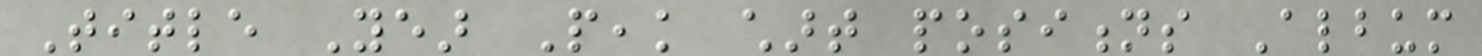Title Year Peak chart positions Album
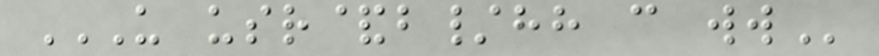US USR&B/HH CAN WW
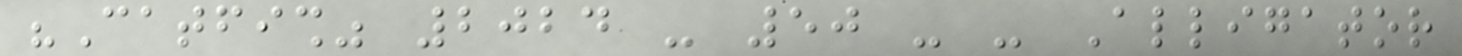"Catfish" 2024 - 50 - - Alligator
